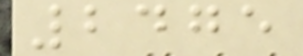2475
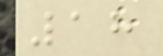18
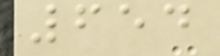654
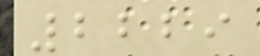2229
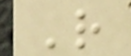R
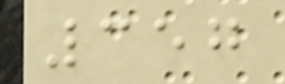357
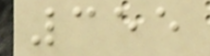355
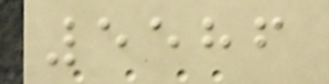5586
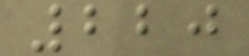220
